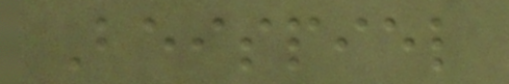Beispiel
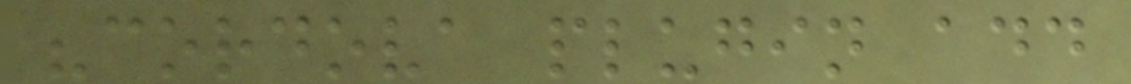"cordova plugin add
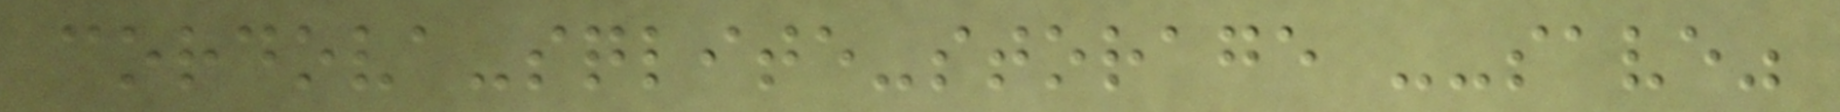cordova-sqlite-storage --save"
